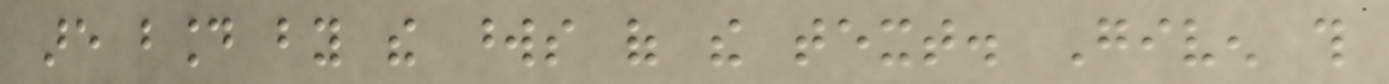are bound by the words of the text. Given this
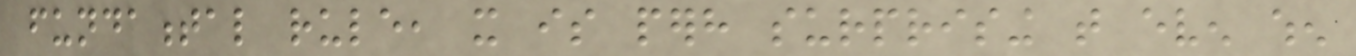fundamental rule, it is perhaps surprising that even when
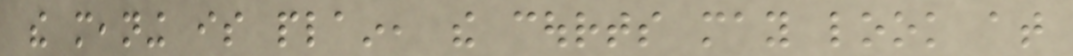the meaning is plain, the courts may look at
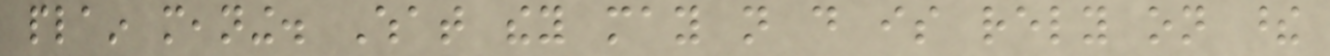plain meaning. What they may not do is rely on these
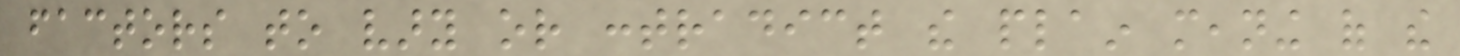factors to vary or contradict the plain meaning of the
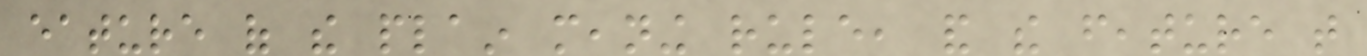eature of the plain meaning rule, and the feature that
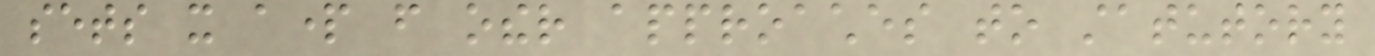sets it apart from other approaches to statutory
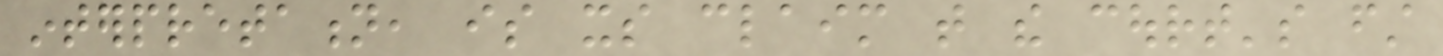interpretation, is its claim that the court's first
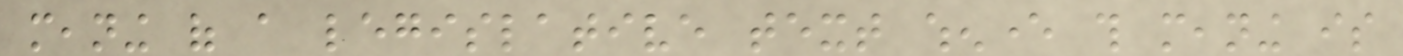meaning of a legislative text whenever this meaning is
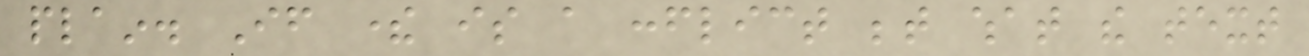plain. If there is a conflict between what the text
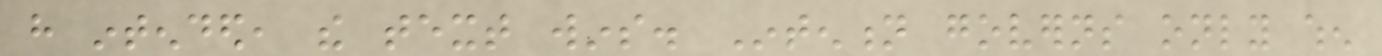have intended, the text wins. Intention governs only when
